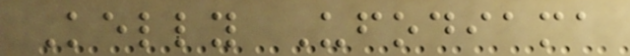Kelly Ufodiama
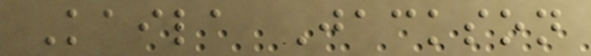Kaila Jackson
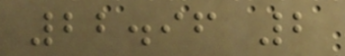22.96 2
